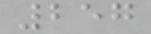257
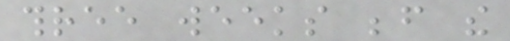three weeks before the
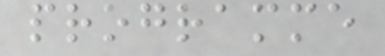programme
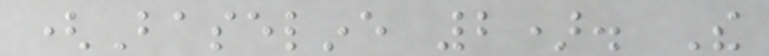(Baseline 2). The
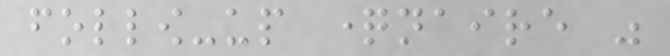follow-up questionnaire was
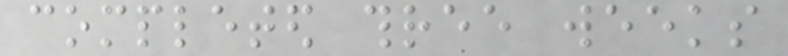completed three weeks
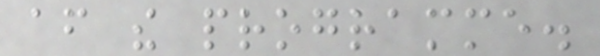after the programme.
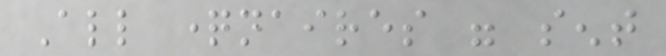All questionnaires were sent
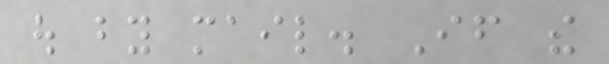out by mail. If the
